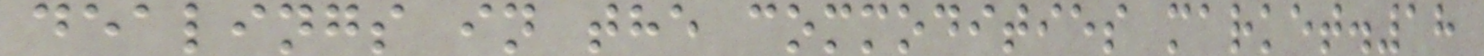dealings in the commodities market.18
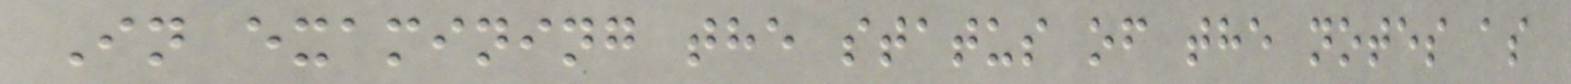In examining the status of the notes as
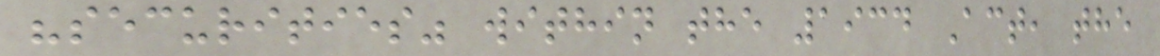"securities" within the 1934 Act, the
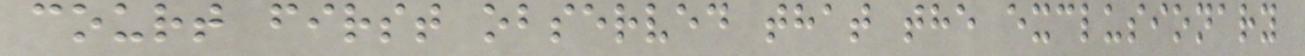court first observed that the exclusionary
